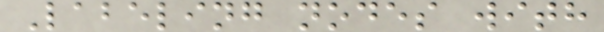Labeling nodes with
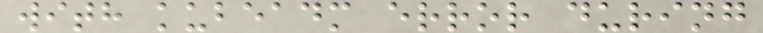with kubeadm error during
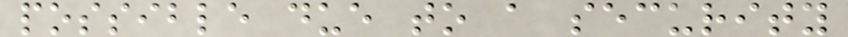possible due to a security
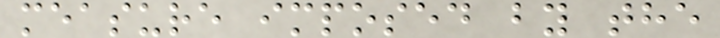measure imposed by the
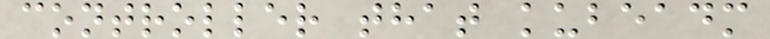controller that kubeadm
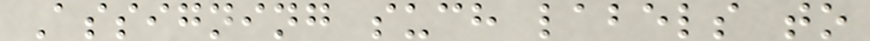Assigning such labels to
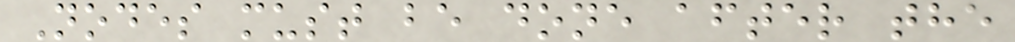Nodes must be done after the
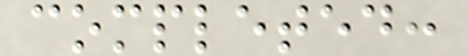completed:
